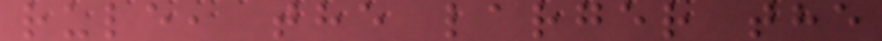rule, the larger the
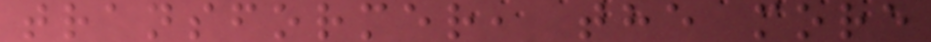transformer, the more
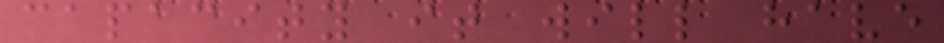capacity it will have
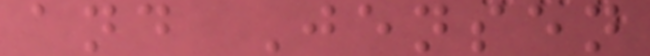and Jensen
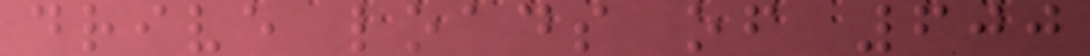drive loads of 600
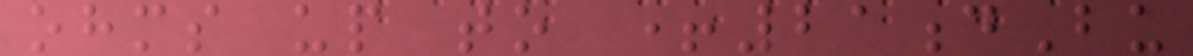ohms up to +21dBu
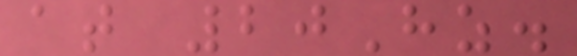at 20Hz.
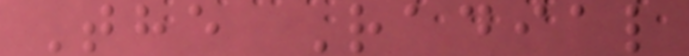The Radial
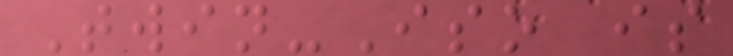Twin-Iso is
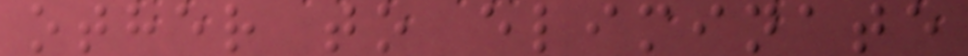other to eliminate
